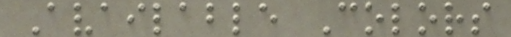Available Colors
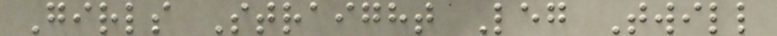Girls Straight Leg Twill
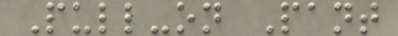Pull-on Pant
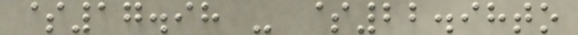$17.98 - $22.98to
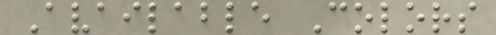Available Colors
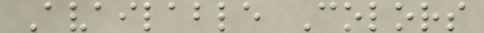Available Colors
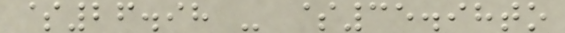$26.98 - $35.98to
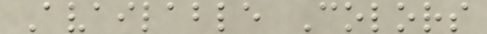Available Colors
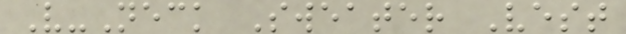V-Neck Sweater Vest
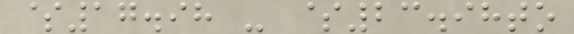$17.98 - $23.98to
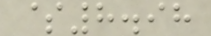$8.98
